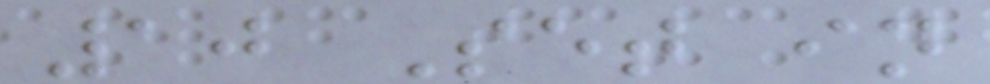10 Set in
